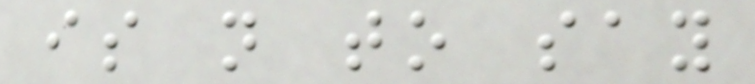is not to say
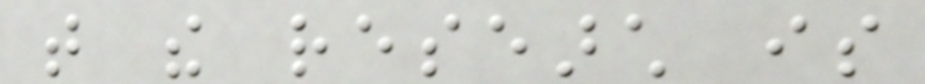that the research is
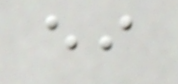either
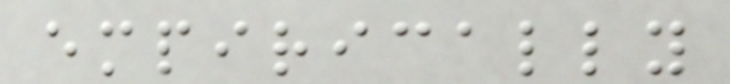empirically
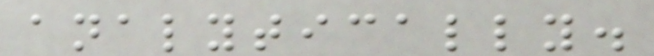analytically.
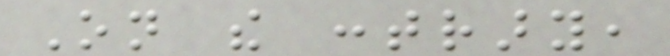On the contrary,
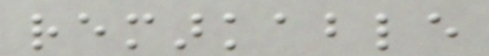remarkable
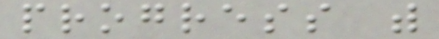progress with
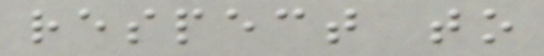respect to
